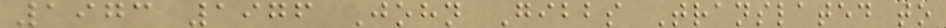1973 1976 John Gibbs Translated to
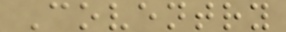Coventry
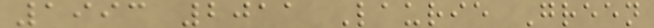1993 2011 Laurie Green
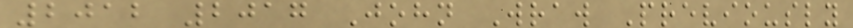2012 2017 John Wraw Previously
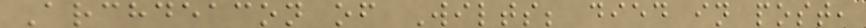Archdeacon of Wilts; died in post,
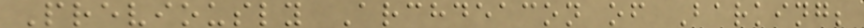Previously Archdeacon of Barking;
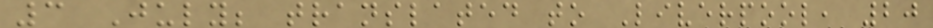3 July; translated to Liverpool, 20
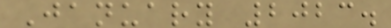January 2023.
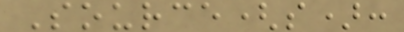Source(s):
